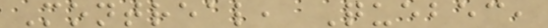Montreal, Quebec,
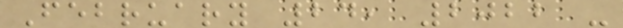February 24, 2022 -
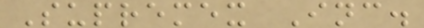Supremex Inc.
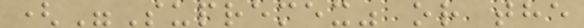("Supremex" or the
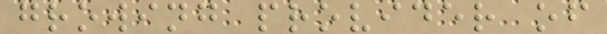growing provider of
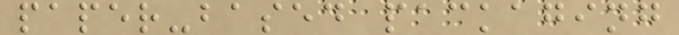paper-based packaging
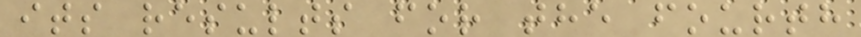its results for the fourth
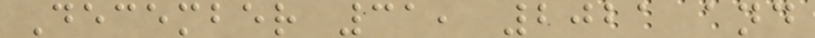December 31, 2021 and
